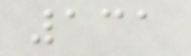131
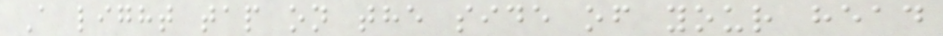A light tap on the side of your head
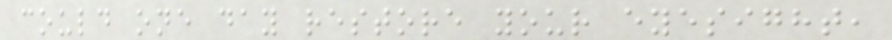could one day restore your eyesight,
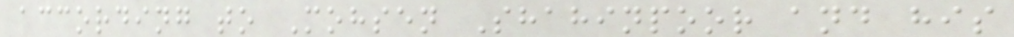according to Mohsen Shahinpoor and his
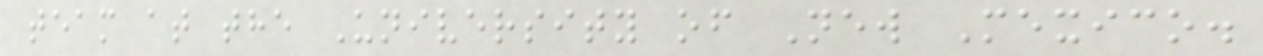team at the University of New Mexico.
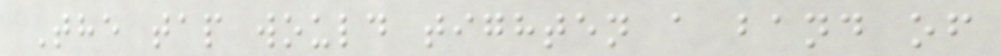The tap would tighten a band of
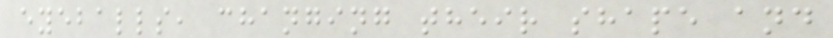eyeballs, changing their shape and
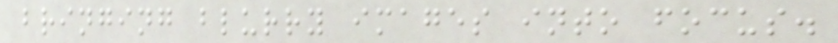bringing blurry images into focus.
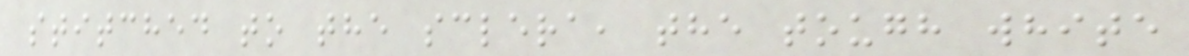stitched to the sclera, the tough white
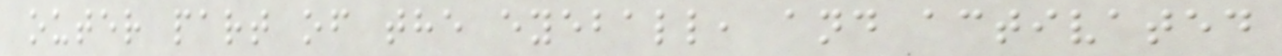outer part of the eyeball, and activated
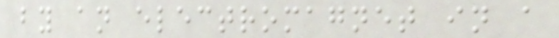by an electromagnet in a
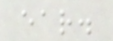ear.
